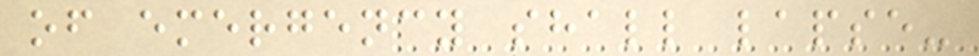of emergency shall lapse-
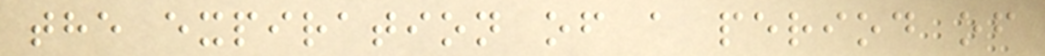the expiration of a period of
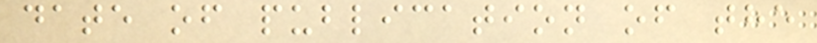date of publication of the
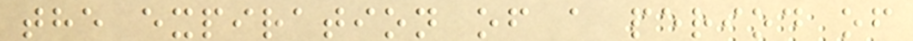the expiration of a period of
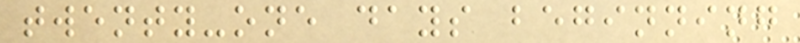twenty-one days beginning
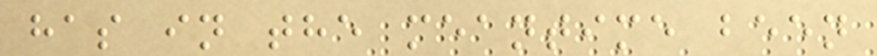has in the meantime been
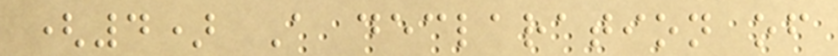(4) A declaration of
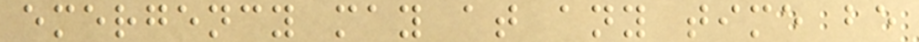emergency may at any time be
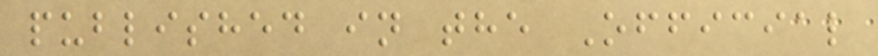published in the Official
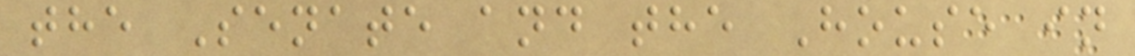the Senate and the House in
